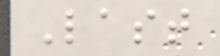Last
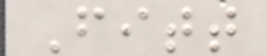Fitt
